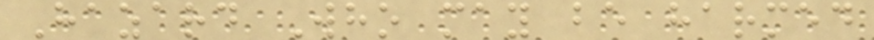Hazard Who may be harmed
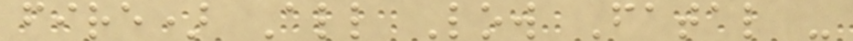fire) All Low Fatal -
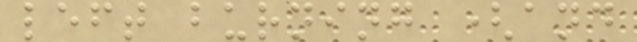left burning (and
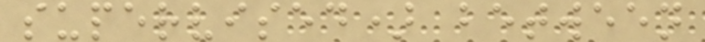supervised) between
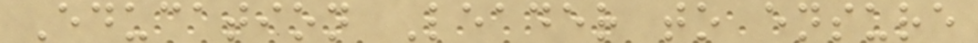Education Leader to ensure
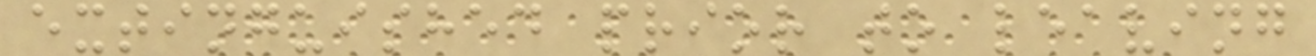extinguished prior to leaving
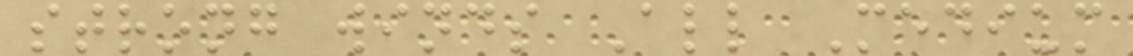strong winds All Medium
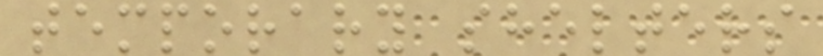temporary shelters
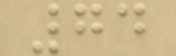74
